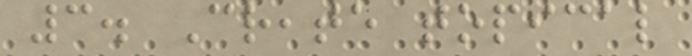3. Create topical
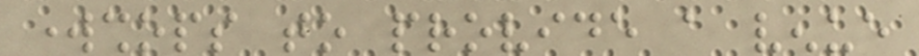workshops to provide a venue
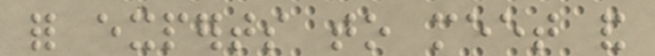for experts to meet and
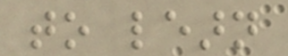to learn
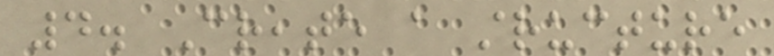4. Create a structure
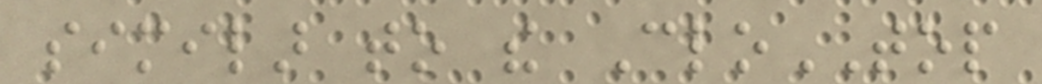similar to the CloTOP
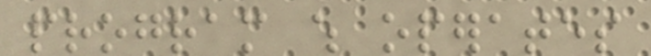program which operates
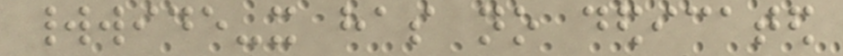worldwide-it has no dedicated
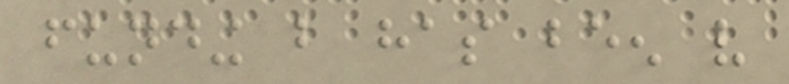funding but has been very
